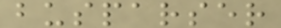busparser
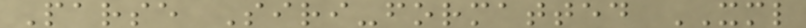Parse Siri-formatted XML
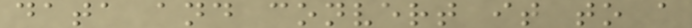data and convert it to a
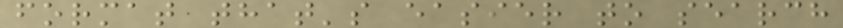format that's easier to search
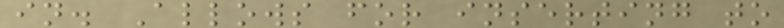in. Allows for inserting to
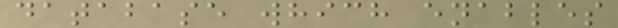database which enables
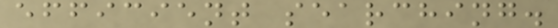efficient searching.
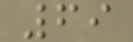69
